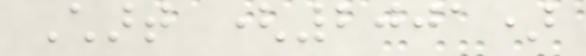Chart (2001)
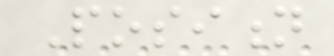Position
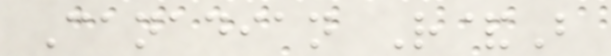Canadian R&B
